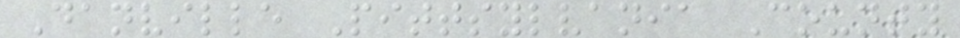Danville Pittsylvania County
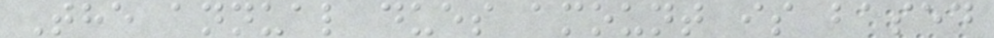The annual dues amount is based
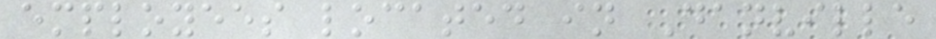employees located in Danville
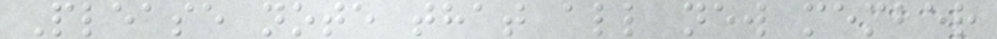Please note that all new member
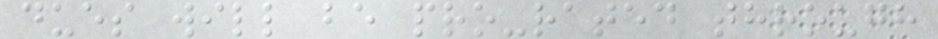dues will be pro-rated through
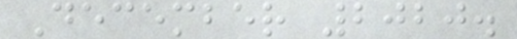December 2020.
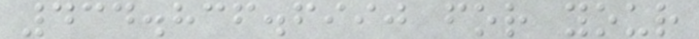434.836.6990 for your
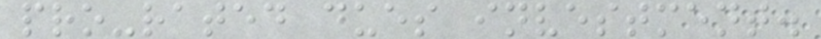pro-rated dues investment.
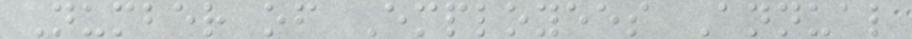Number of Employees Annual
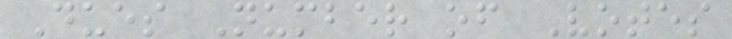Dues Number of Votes
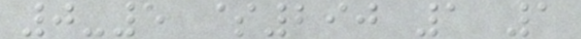0-5 $290 1 1
